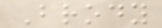Brody
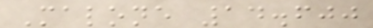Malone 14.600
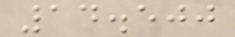14.500
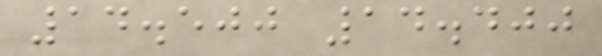14.500 14.400
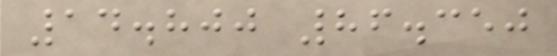14.800 86.350
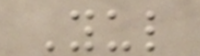Yul
